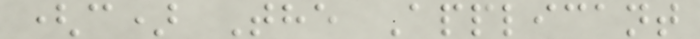(c) The Applicant
